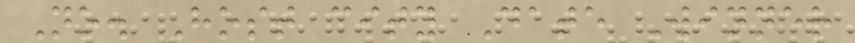No. Host city Date Winner
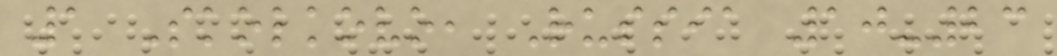1 Skolkovo, Russia 10-23
